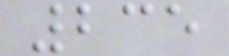235
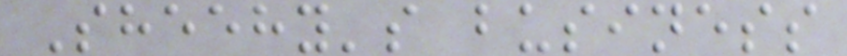Sheehy's business
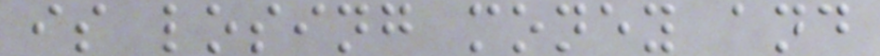is losing money and
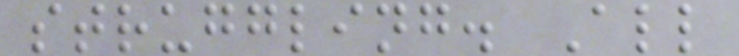struggling. All
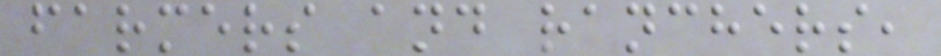farmers and ranchers,
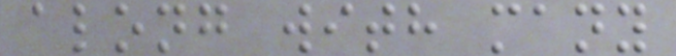along with many
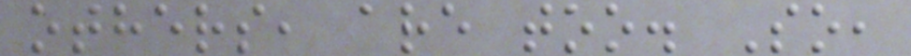others, are too. So,
